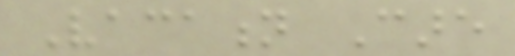Vacation Care
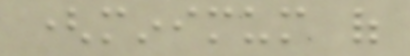(minimum of
